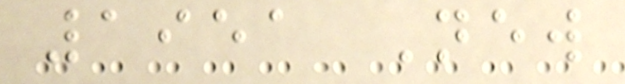1951 New
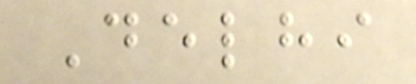Delhi
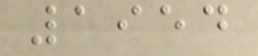1954
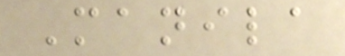Manila
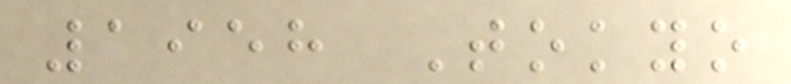1958 Tokyo
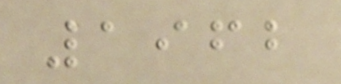1962
